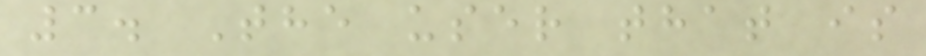3. The user that is
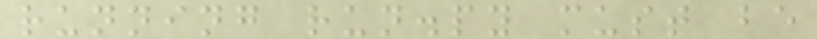running run.py must be
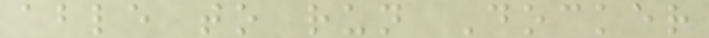able to run Docker
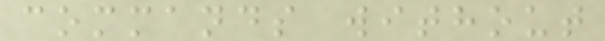commands without
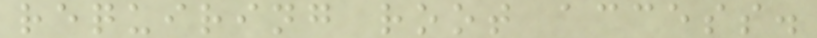requiring root access.
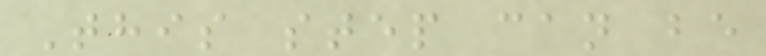This step can be
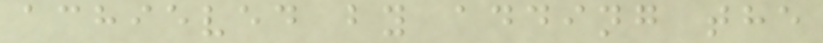achieved by adding the
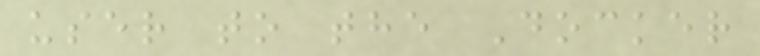user to the Docker
